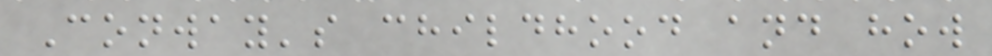Conway's childhood and how
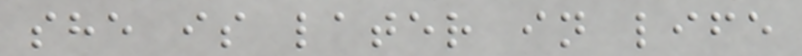she is later in life
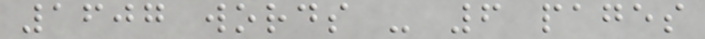1607 words - 6 pages
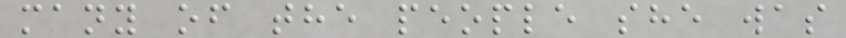many of the people she was
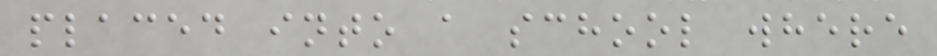placed into a school where
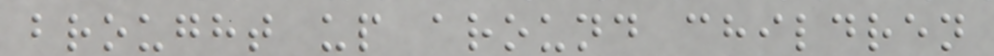brought up around children
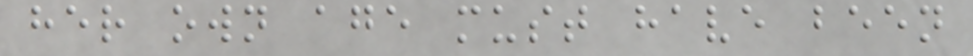her own age must have been
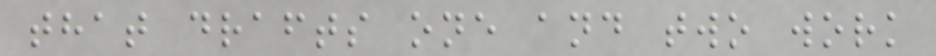that drafts one and two work
